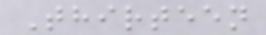Thirteen
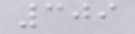309
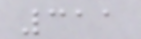311
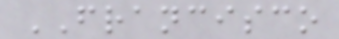FRANCISCO
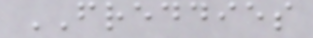FREDDIES
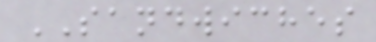SANDWICHES
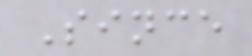Since
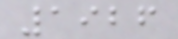1926
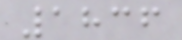1836
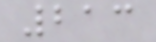213
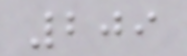209
